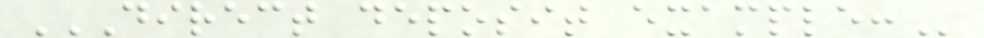DIRECT DEPOSIT EXAMPLE:
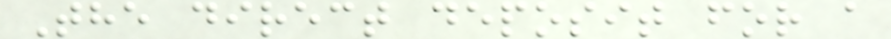The direct deposit for a
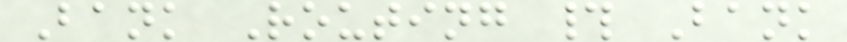Bank Routing # Bank
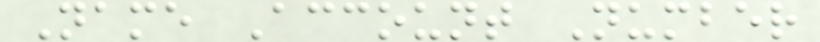Name Account Number
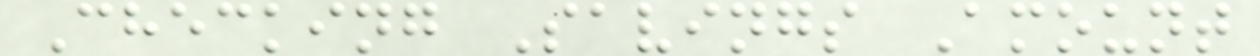Checking Savings Amount
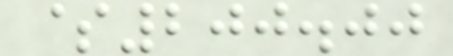$200.00
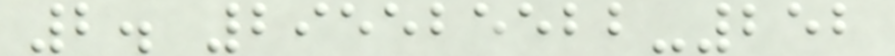2. 295525522-252
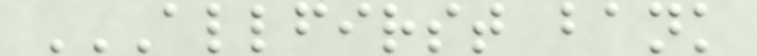ALLFIRST BANK
